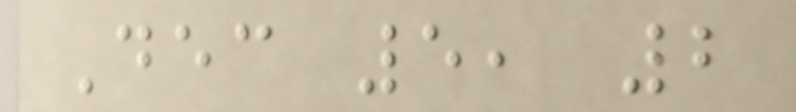Dec 5, 2
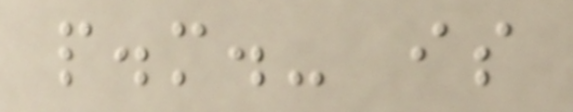p.m.- is
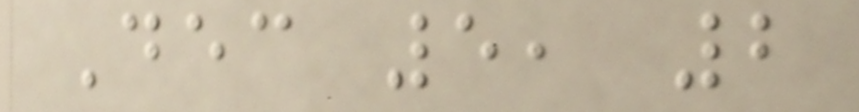Dec 5, 2
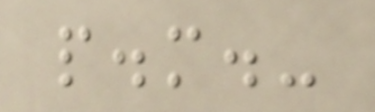p.m.-
